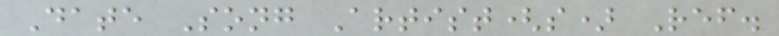Date Song Artist(s) Ref.
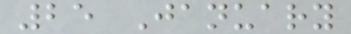25 January
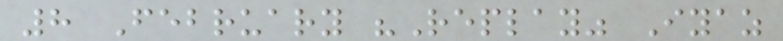8 February "Replay" Iyaz
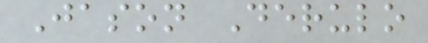Jason Derulo
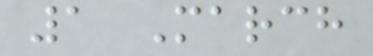1 March
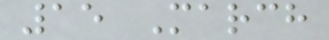15 March
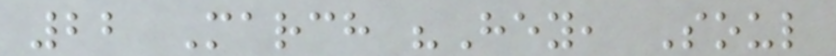22 March "Hey, Soul
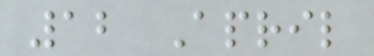12 April
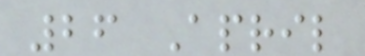26 April
